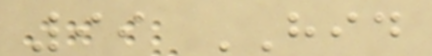99 HID
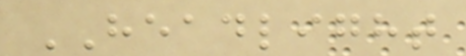HEADLIGHT
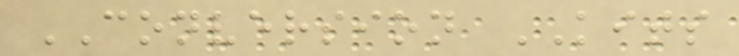CONVERSION KITS
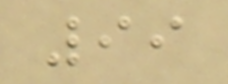99
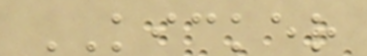KICKER
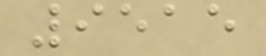9515
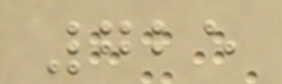725
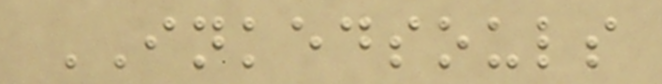INKEDSOULS
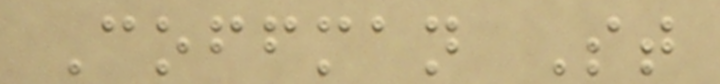Coffman St
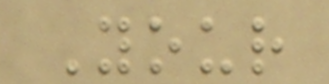Your
